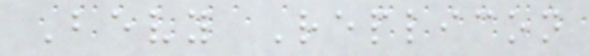Bevy Replicon
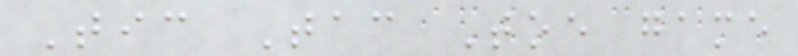Tic Tac Toe game
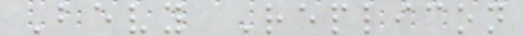Bevy Replicon
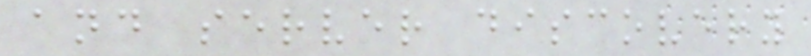and server discovery
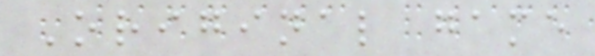Original game
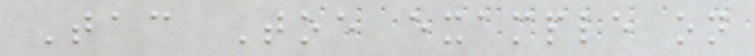Tac Toe example on
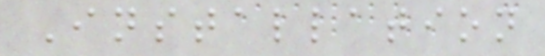Installation
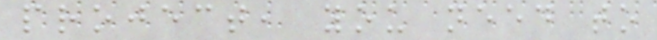project, you need to
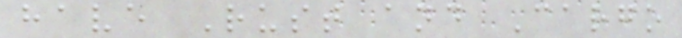have Rust and Cargo
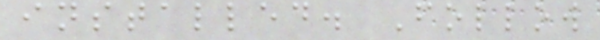installed. Follow
